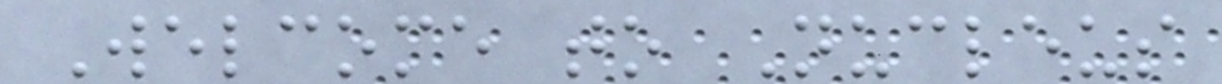Welcome to Nucleus
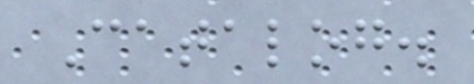Catalog.
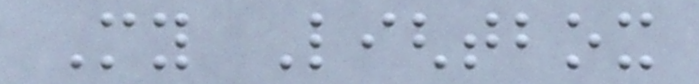My Lightbox
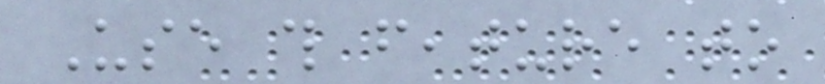Use this feature to
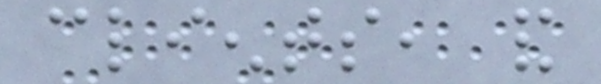clients, and
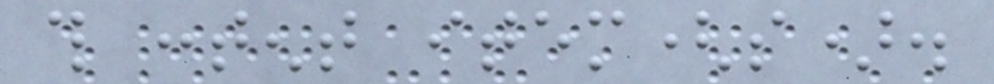this content item(s).
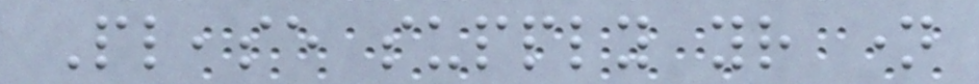Please supply your name
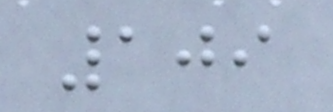109
